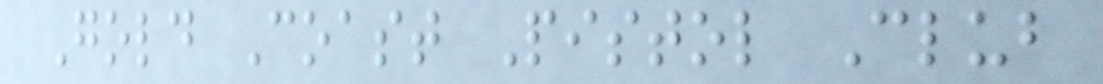Gold Coast Pistol Club
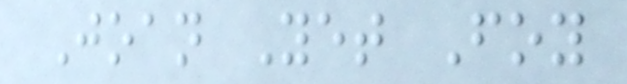Joan Yet Foy
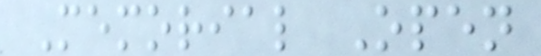Memorial Open
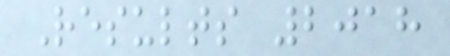Results 2018
